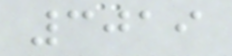3019
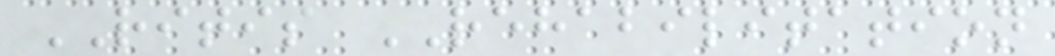RITIS REHABILITATION
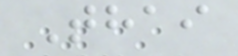Thai
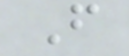F
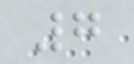7
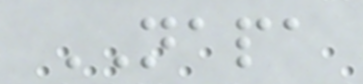NAPA
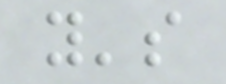y's
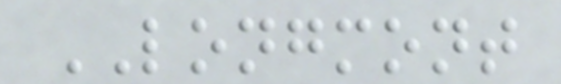LONGMONT
